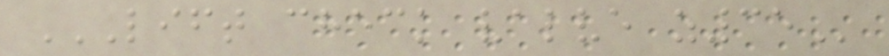LIFT CHECK VALVE Z35
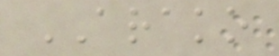ARAKO
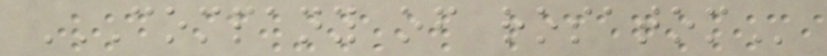COMPANY OF ROSATOM
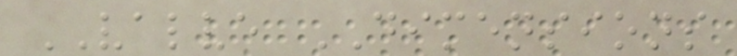VALVE DIMENSIONS
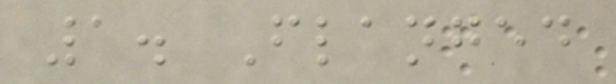1. Flanged
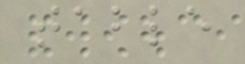table
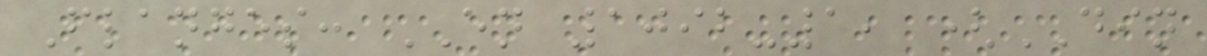Flanges: EN 1092-1, (DIN
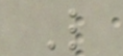L
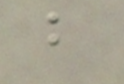b
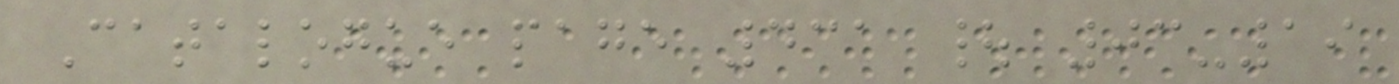Catalogue page 431 | 03-19
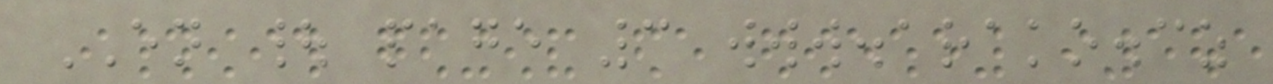EN | page 3 www.arako.cz
